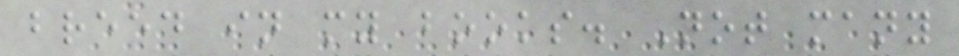breed in my books. Not many
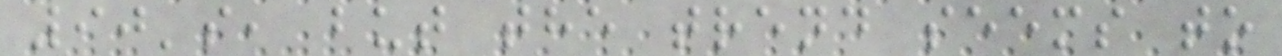90's, but the trend seems to
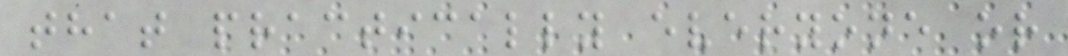that practically everyone or
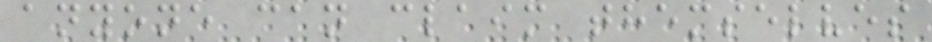anyone can claim themselves
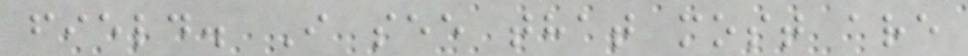field. I see that most are
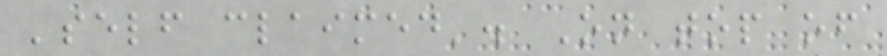'self claimed'. On top of
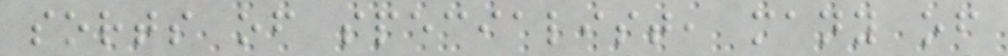sorts of specialist, many of
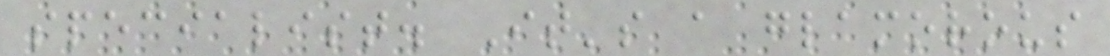specialist. It's a glamorous
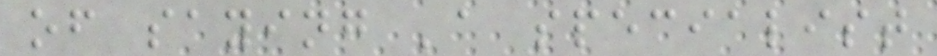of saying 'a specialist
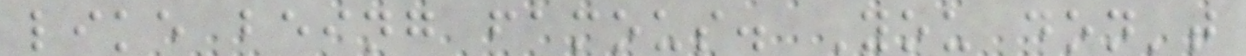like being famous. You don't
